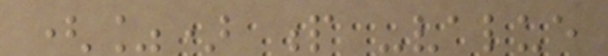(%) p -value
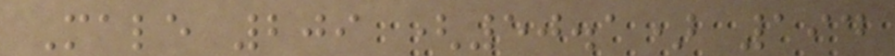Male 209 (50.1) 194
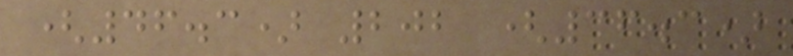(46.3) 202 (36.3)
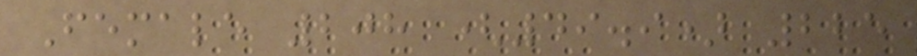Female 208 (49.9) 225
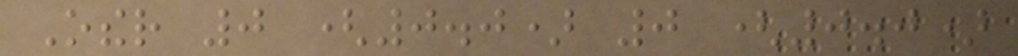Other 0 (0.0) 0 (0.0)
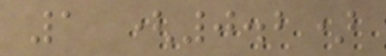1 (0.2)
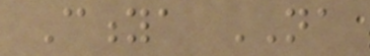Citya NA
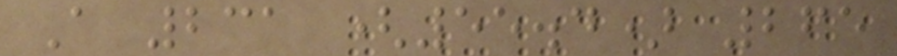A 231 (55.4) 265
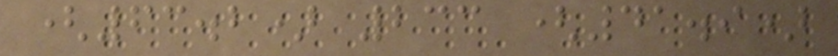(63.2) 233 (41.9)
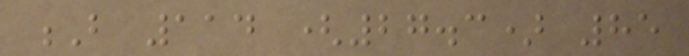B 114 (27.3) 85
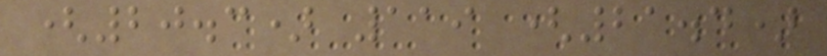(20.3) 119 (21.4)
